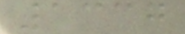1337
